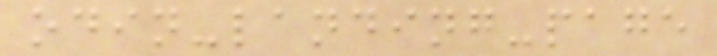odin-landing-page
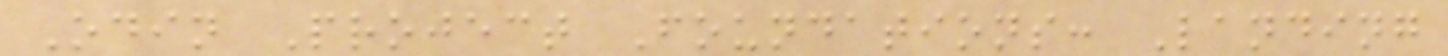Odin Project Foundations: Landing
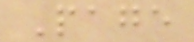Page
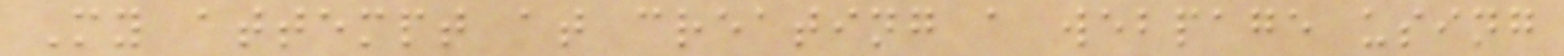My attempt at creating a webpage using
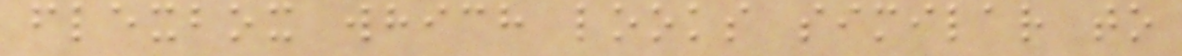flexbox which looks similar to
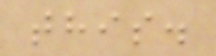this.
